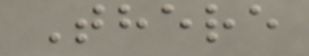There
